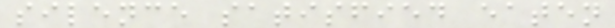silence satisfied eaten
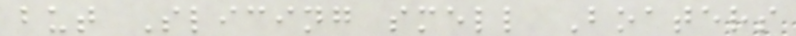but Slicing smell Boaters
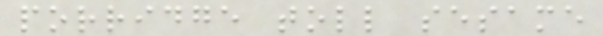porridge toll sesame
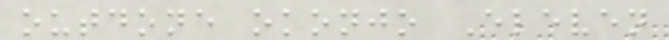outdone okonjo Eleven
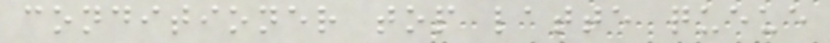conditioner top latte queue
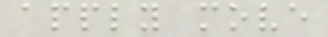apply move
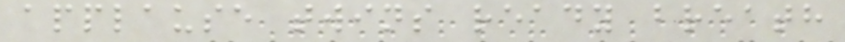applause twins ready breath
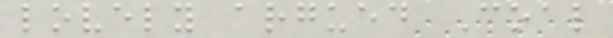lovely argued Coal
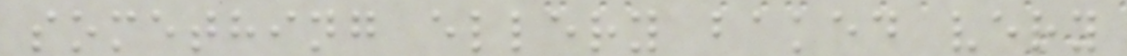something ellery baked very
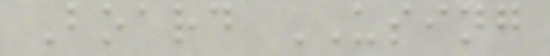Board USING
